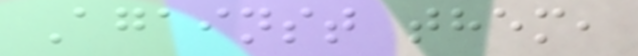Against them,
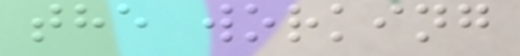the working
